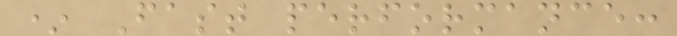* Fast performance:
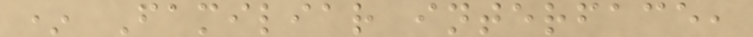* Familiar interface,
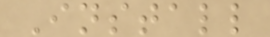Install
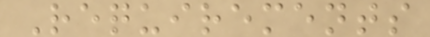Requirements
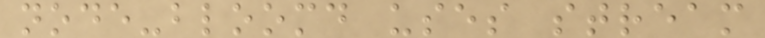node-bloomd uses stream
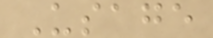Usage
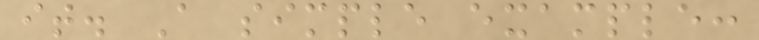it. A simple example:
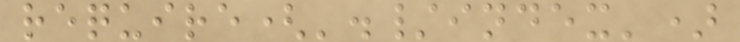require('./index')
